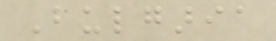Bulgaria
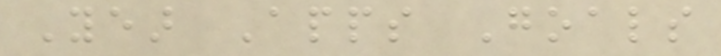Year Apps Goals
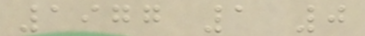1977 1 0
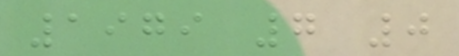1979 7 0
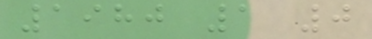1980 1 0
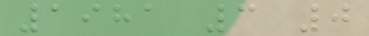1981 3 0
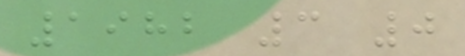1982 3 0
